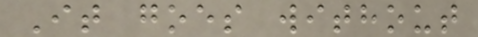It goes without
